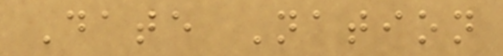Date Nation
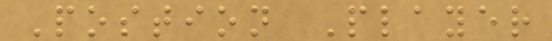Postion Player
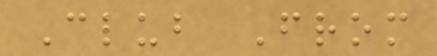Club From
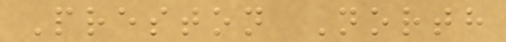Preston North
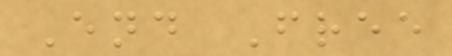End Free
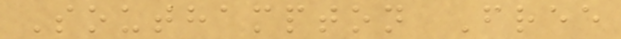Southampton Free
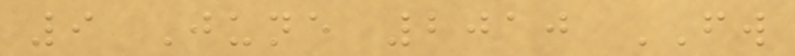9 June 2010 FW
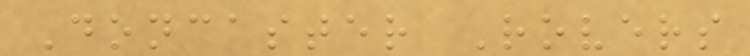Doncaster Rovers
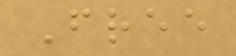Free
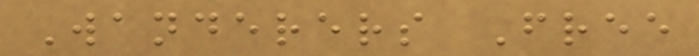Wanderers Free
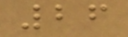26
